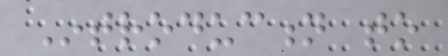Introduction to
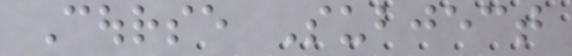Course Subject
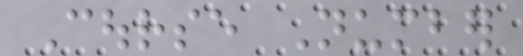Course Number
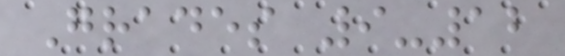Grades 9-12
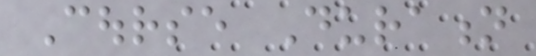Course Duration
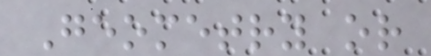Geometry or
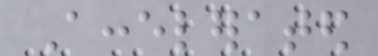Accelerated
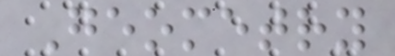Geometry
